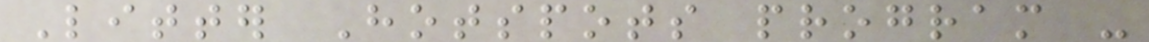Litter Hotspots program -
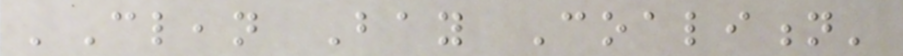'Clean Bay Coalition'
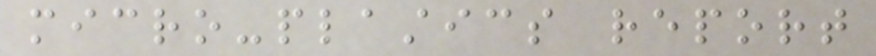micro-plastics report
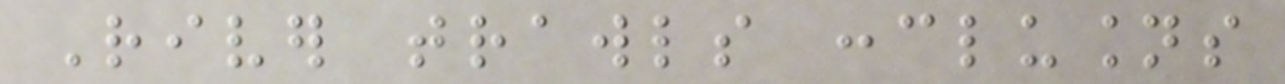River trawls conclusions
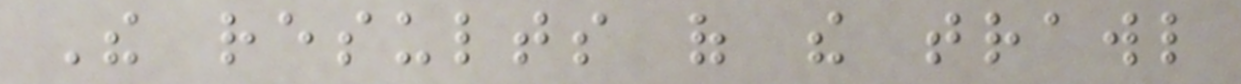The results of the trawl
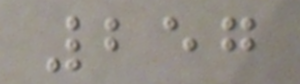257
